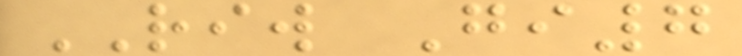RIW Gi7
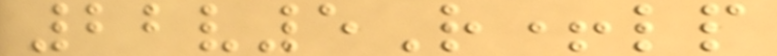22v5R+lp
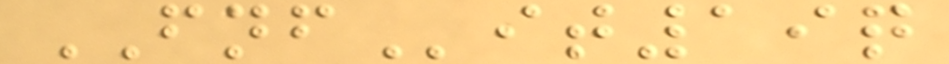FNFit19q
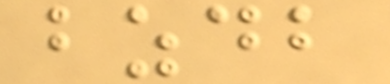bzdb
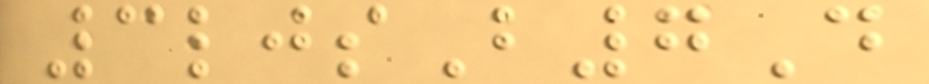3ljsB7D
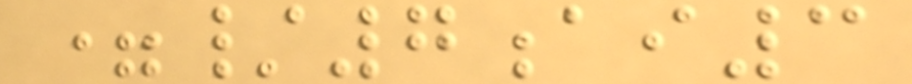=/7ai3
